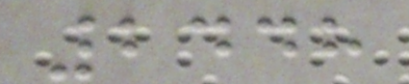2448
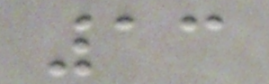13
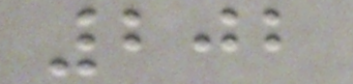202
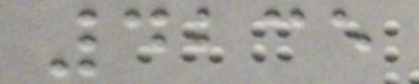4235
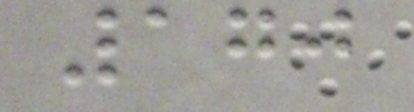170
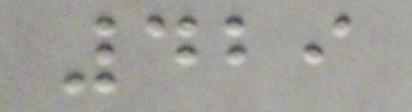429
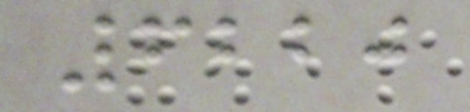6220
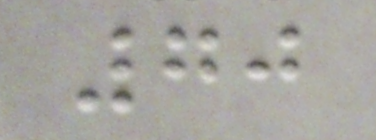70
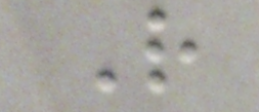R
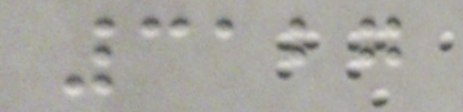3127
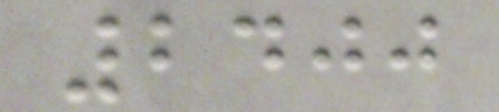2400
